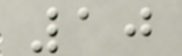10
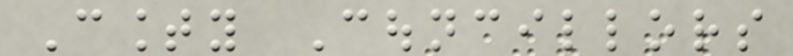County Councillors
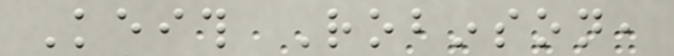Keith Robinson,
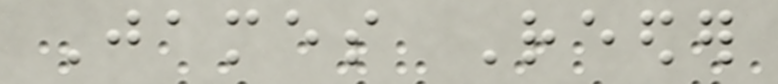James Reeder
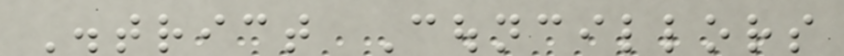District Councillors
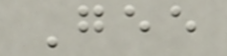Gee
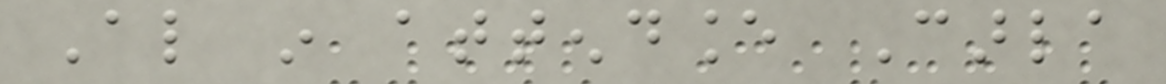Also in attendance Carla
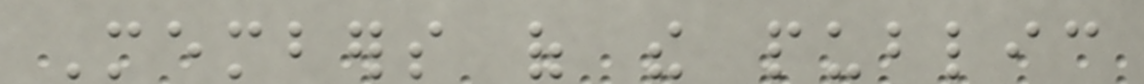Members of the public
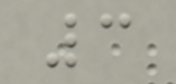3
